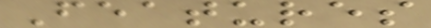Features
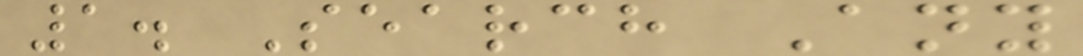1. Search Any
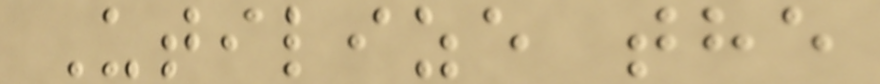Utilize the
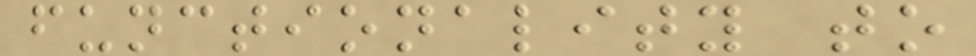functionality to
